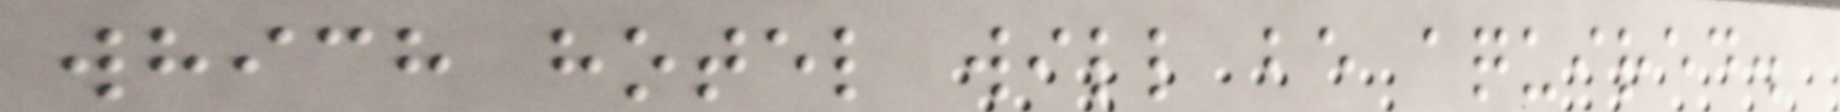which hotel will be aquired.
